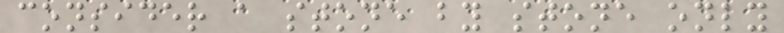consider a stone by stone only
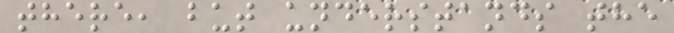there, but understands the
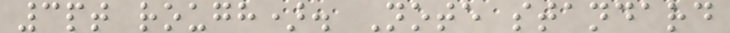3pt rough). Note standard
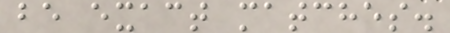be exact matches.
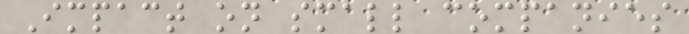Impact on small companies
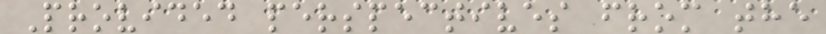Provided perspectives from the
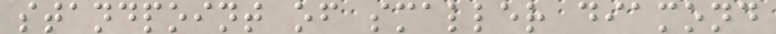standpoint of smaller diamond
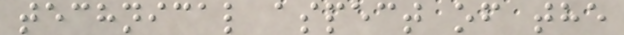technical aspect of the
